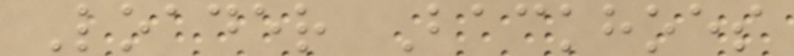Loader Backhoes
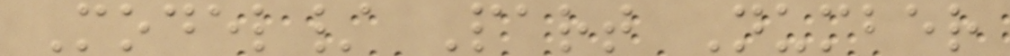Model/ Part Number
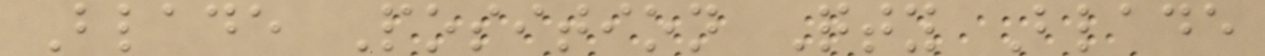Blade Position Qty Blade
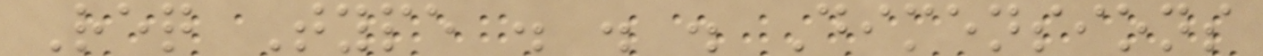Req Type . . . Dimensions
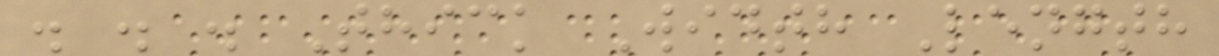. . . Thick Width Length
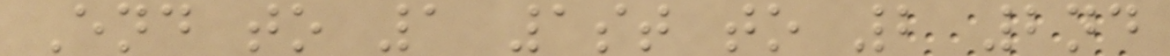End to 1 1st to 2 2nd
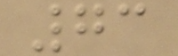73
